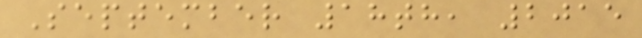September 18th, 2015
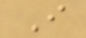I
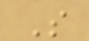S
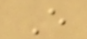E
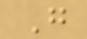G
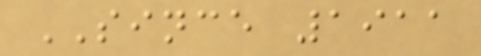SINCE 1911
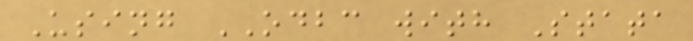Using ODBC with Stata
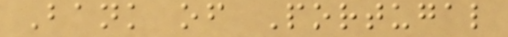Bank of Portugal
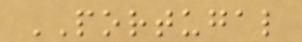PORTUGAL
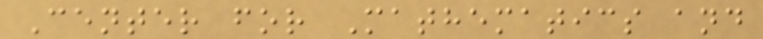Center for Mathematics and
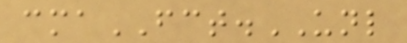cmaFCT.UNL
